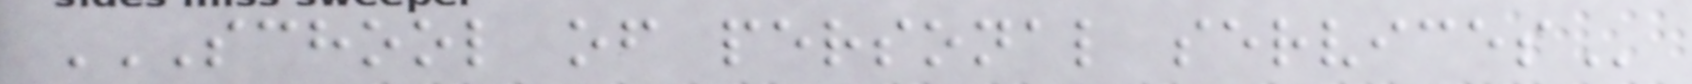SCHOOL OF PERSONAL SERVICES
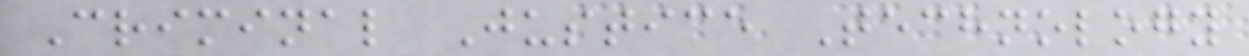Criminal Justice Technology
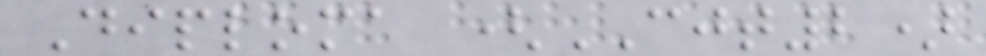Diploma (CJT2)
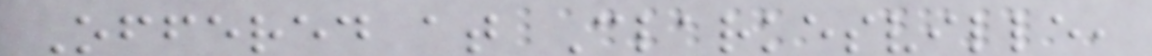Offered at Clarkesville,
